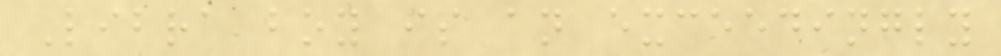Libra boy is an exceedingly
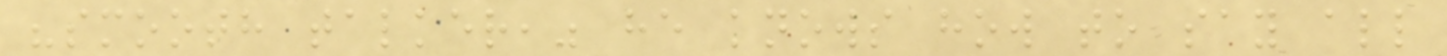"smooth talker," he knows how to say all
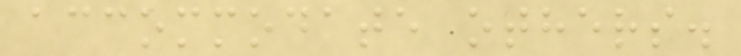accommodate others.
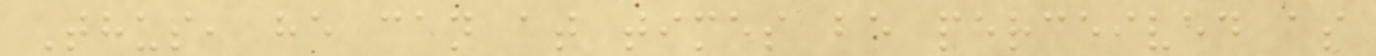Thus, he can at times be perceived as
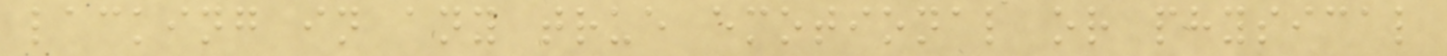lacking in any true emotional or physical
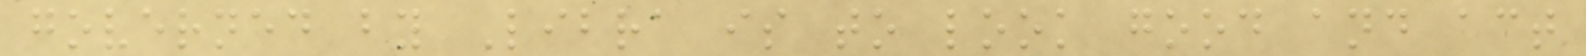governed by Libra is to look good and act
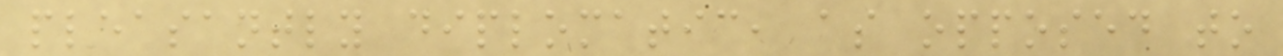pleasantly diplomatic, as opposed to
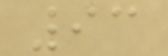93
